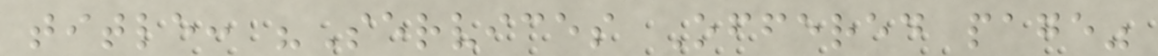title: "Services Offered page"
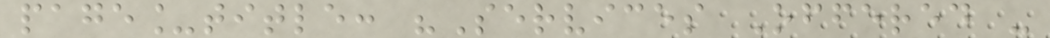page_title: "Services Offered -
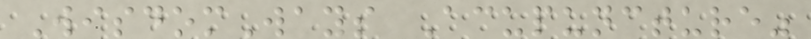WisdomWays Acupuncture"
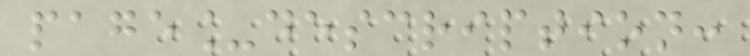page_description:
